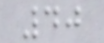40
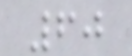60
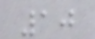10
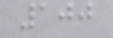100
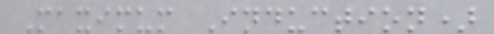Maximum Induction)
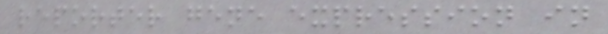reporter gene expression in
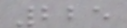225
